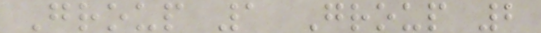Group 1 Group 2
